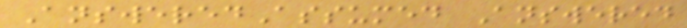AnsweredAssumed Answered
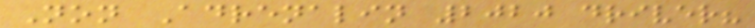Non Adrenalin 2020 driver?
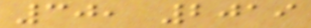30, 2019
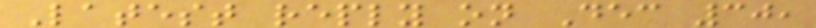Latest reply on Dec 30,
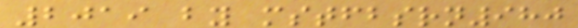2019 by mstfbsrn980
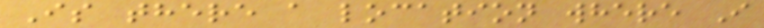Is there a location where I
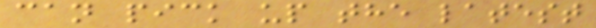can pick up the latest
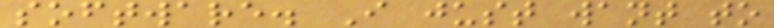software. I just want to
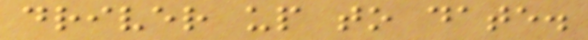driver up to date.
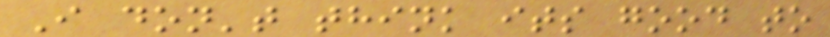I don't think its good to
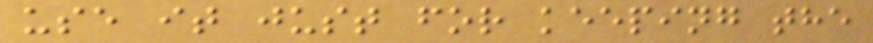use it just for keeping the
